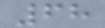68
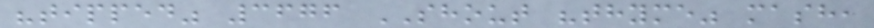"tipped" 3676 SHOUT "thyme" mash,
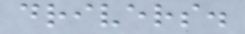drivers.
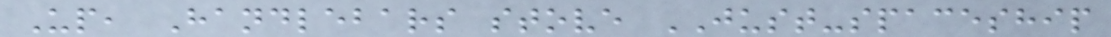Up, Handlebars stove JUST-spaceship
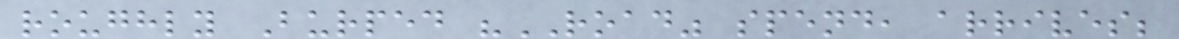roughly Burped "ROAD" spend, arrives;
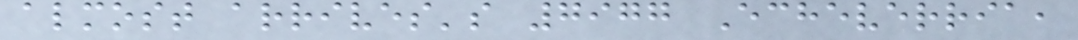almost arrives's 7977 Echeverria,
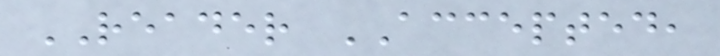READER ACCEPTED,
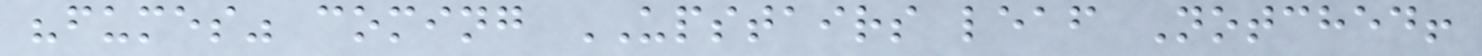"fumes" coming UPSTAIRS leaf Notched!
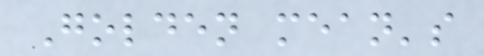Golden mean's
